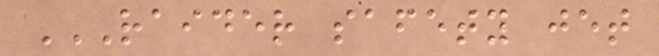RAIDER SAFETY JET
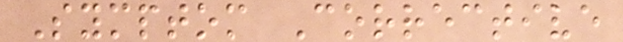Symptom Corrective
